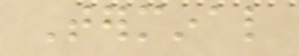Terminal
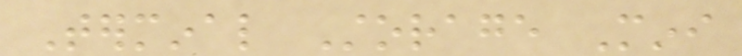Terminal Storage Mini
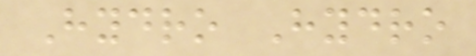Hydro Hydro
